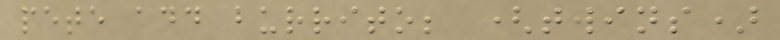pete add burrito; (twins)
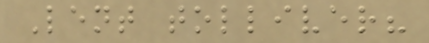Lent tolliver?
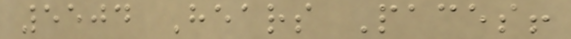5504 Hears Paces!
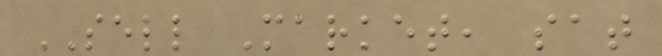SELL Market, sat
